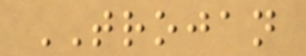TROJAN
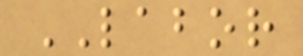LABOR
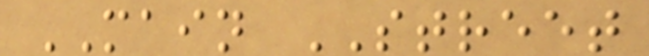MAIN STREET
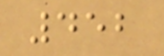452
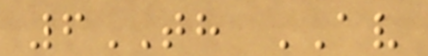6TH AV
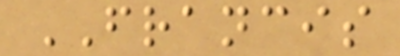FRANCIS
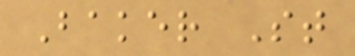Baker St
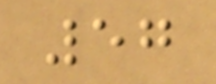57
